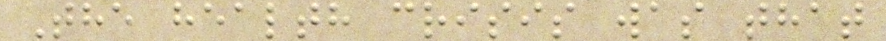The health crisis was that
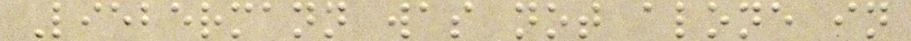Liebermann was not alone in
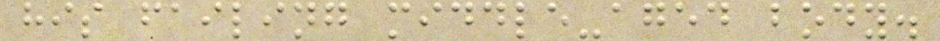his failing middle-aged body.
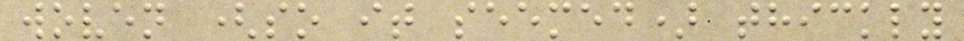woven (so it seemed) thickly
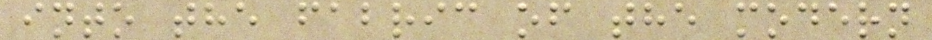into the fabric of the modern
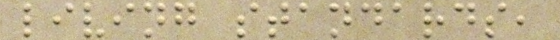living standards,
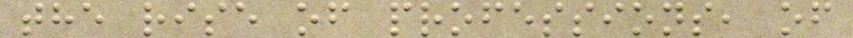the rise of professions, of
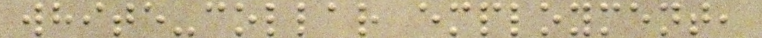white-collar employment,
